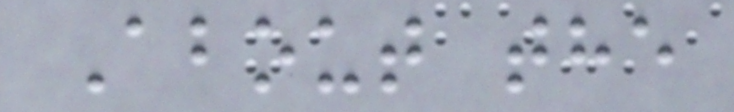About the
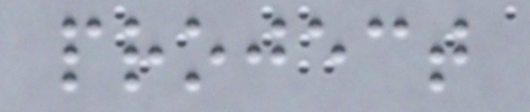project
